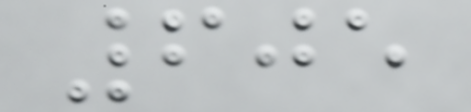605
